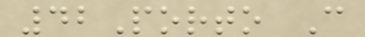42Porto C
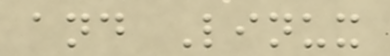and Linux
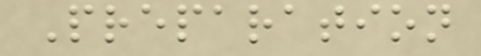Preparation
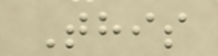This
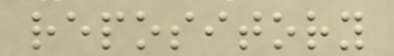repository
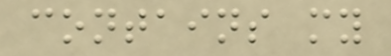contains my
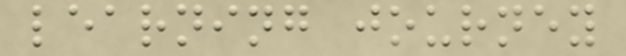learning journey
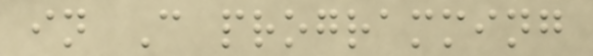in C programming
